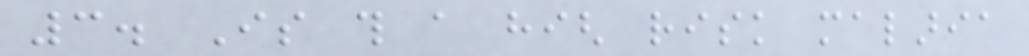3. Is this a high risk malaria
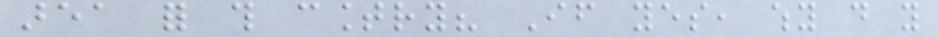area for this country? If yes, why do you
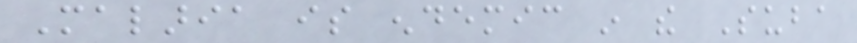Malaria is endemic in the Suba
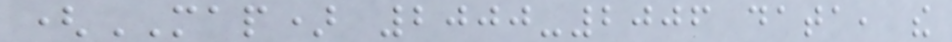(MAP) 2000-2006 data, the
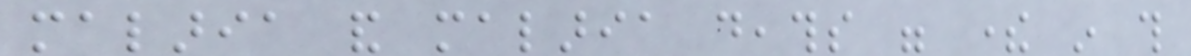malaria and malaria deaths were there in this
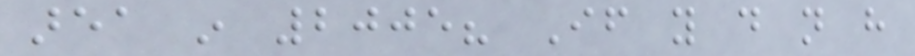area in 2005? If you do not have
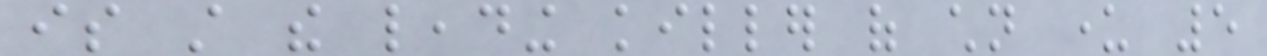is still the leading killer of children under 5
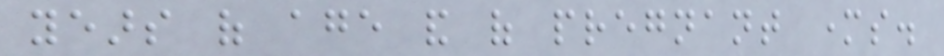years of age and of pregnant mothers.
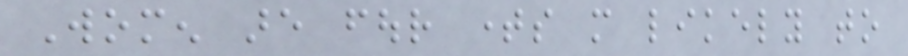Women are four times more likely to
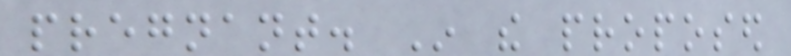pregnant. In the proposed
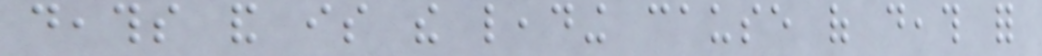deaths and is the leading cause of death for
